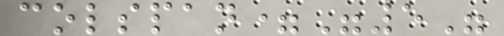colspan="5"
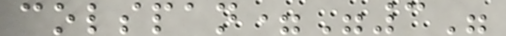colspan="3"
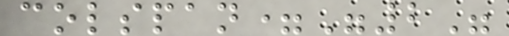colspan="2"
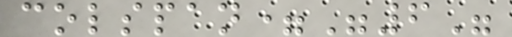colspan="6"
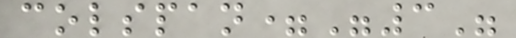colspan="3"
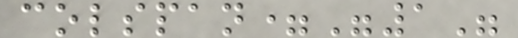colspan="1"
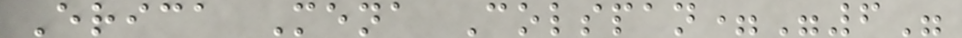Erica Mena Colspan="6"
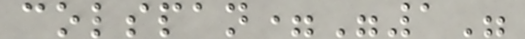colspan="1"
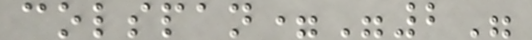colspan="2"
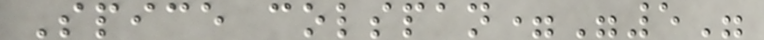Spice colspan="5"
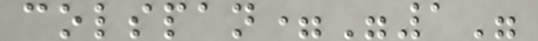colspan="1"
